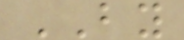BY
